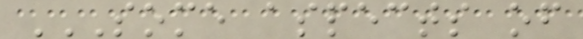SOME ASPECTS OF
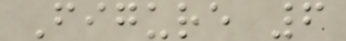Figure 6
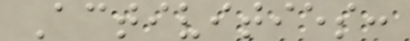Activities:
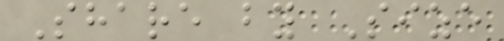Share by Size
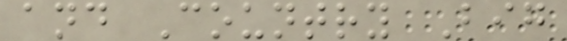and Country Big
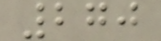270
